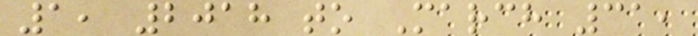1, 2018 to March 31,
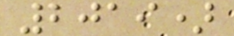2019)
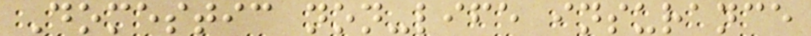Domestic non-life insurance
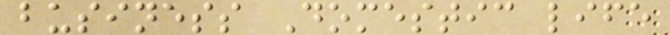business Domestic life
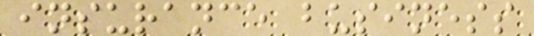insurance business
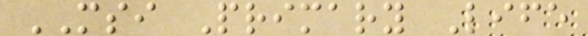MSI Primary Life
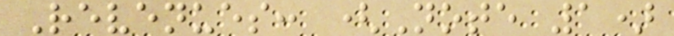Revenues: (Note 1)
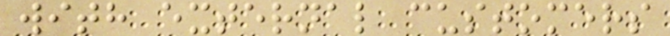with external customers
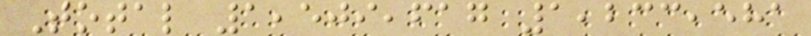Total 1,509,617 1,233,581
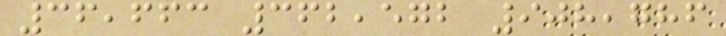36,663 362,572 908,786
